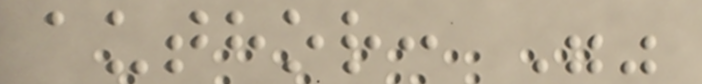author: ""
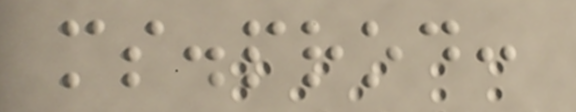ms.prod:
